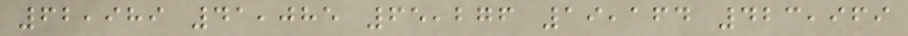62,989 41,085 65,276 19,164 423,969
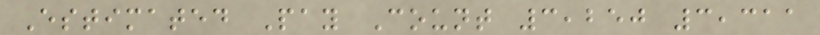Estimated Pay Count 3,250 3,311
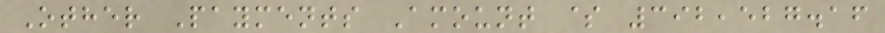Other Payments Amount $ 392,527.16
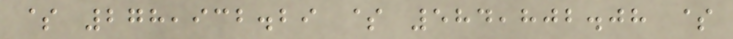$ 278,932.29 $ 584,802.08 $
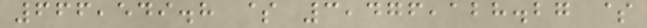666,549.8 $ 3,476,128.27 $
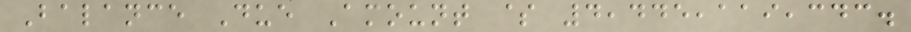Balance Due Amount $ 4,445,119,343.
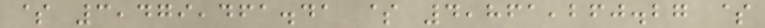$ 3,479,461.41 $ 4,861,260.27 $
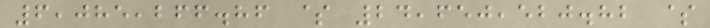6,085,266.86 $ 24,650,520.82 $
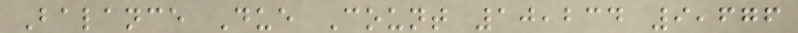Balance Due Count 10,234 9,676
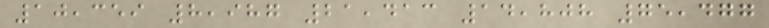10,359 8,987 21,413 14,808 75,477
